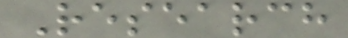Research
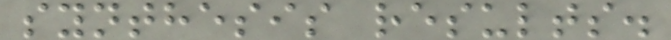synthesis results.
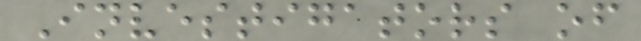Investigators of
